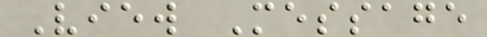View Message
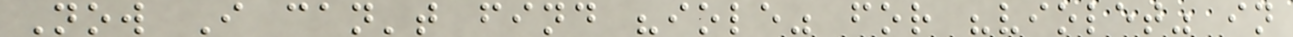Now I can't find "iole" for "violet" in
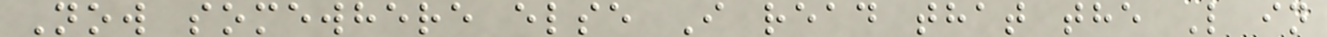Now somewhere else I read that the L in
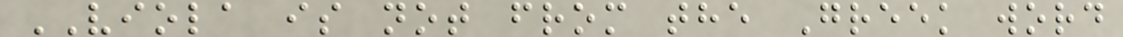VIOLA is not from the Greek word
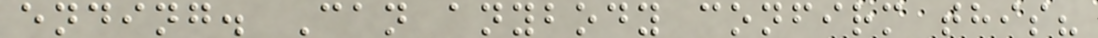ending. Can anybody confirm this?
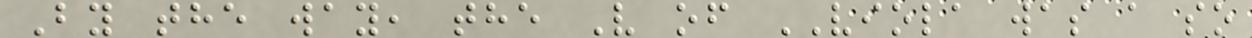By the way, the V of VIOLA was a so
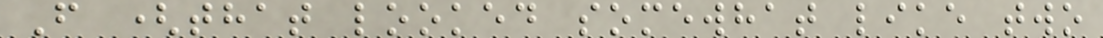F (that looked somewhat like two
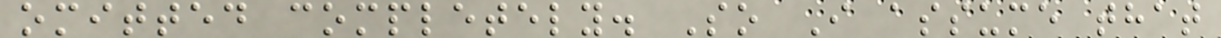omitted completely. So I assume that
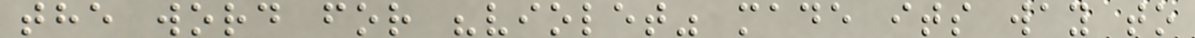the word for "violet" made its way to
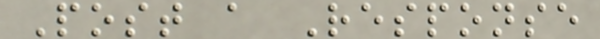Post a Response
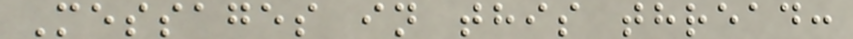Messages in this thread:
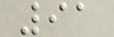91
